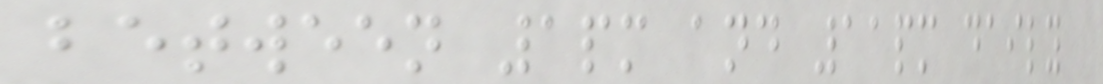between 1pm and 11pm daily
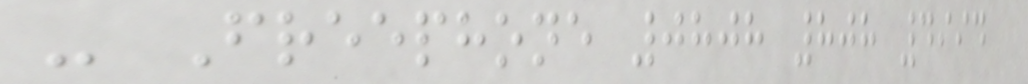- Freephone 0808 808 4994
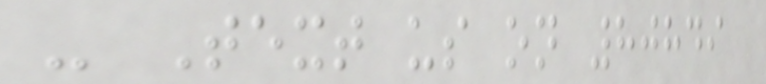- Text us on 80849
